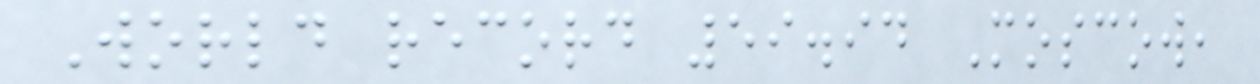World record 59.94 Moscow,
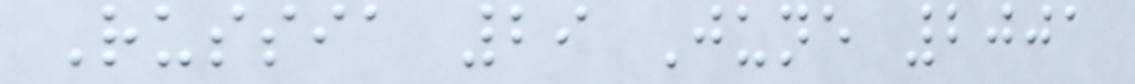Russia 29 June 2001
